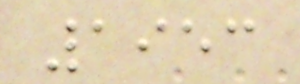1953
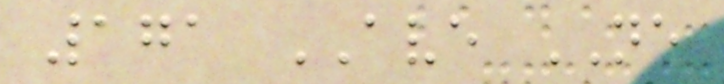171 AVE NE
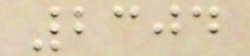2304
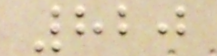820
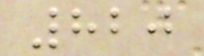820
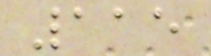115
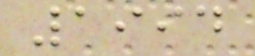1994
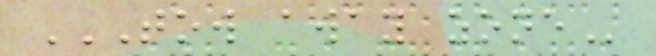TOW AWAY ZONE
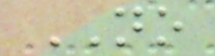NO
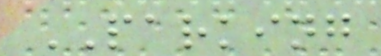PARKING
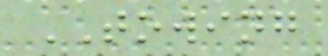TOWING
